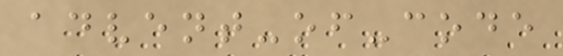advent-of-code
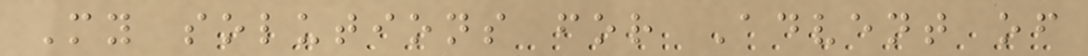My solutions for Advent of
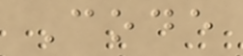Code
